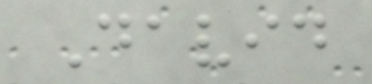David
